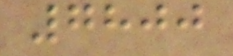7800
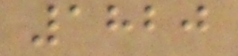1820
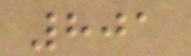801
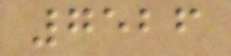7526
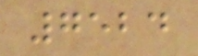7524
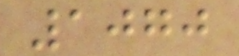1070
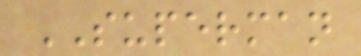SUPERMAN
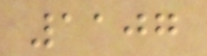1107
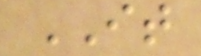IT
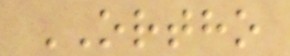ORTHO
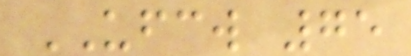UFCW 75
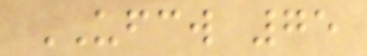UFCW 75
